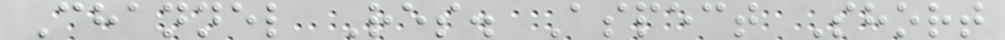Channel Res. Aspect Short
